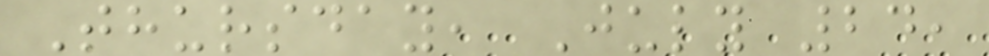Thursday, July 24,
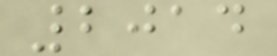2014
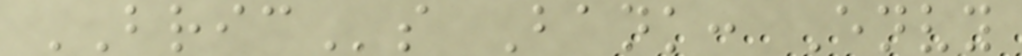BRICs Bank: Envy
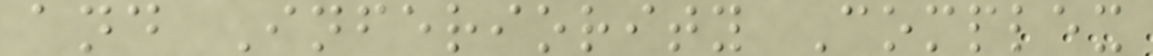and Inferiority Complex
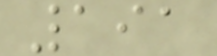191
